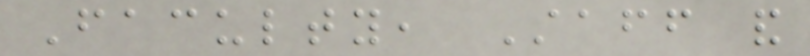Faculty, Staff and
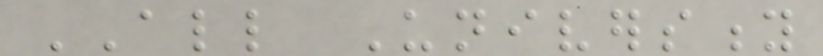ALL University
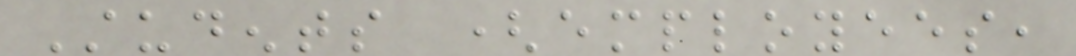Students (employees,
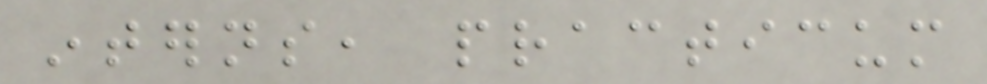interns, practicum
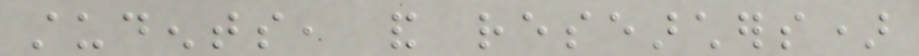students, and researchers)
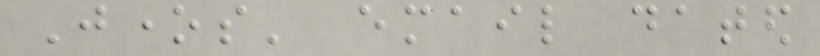Jones' email dated
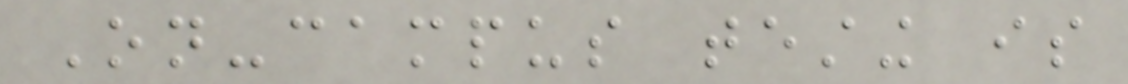On-campus testing is
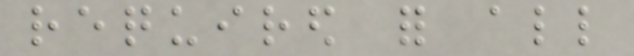required for all
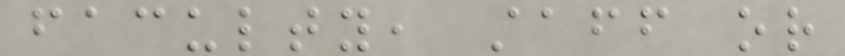faculty, staff or
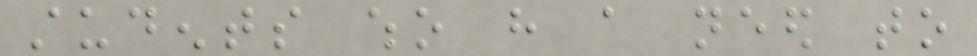students who have a need to
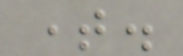time.
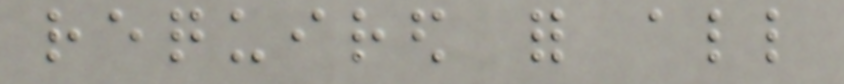required for all
